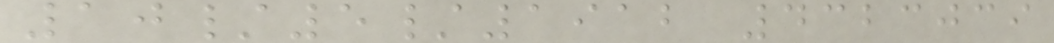10/5/1912 4323039
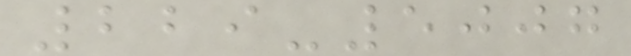229-5007
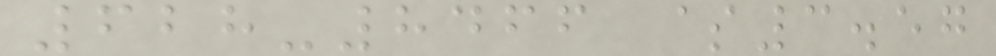628-8466 $3.57
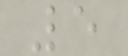5
